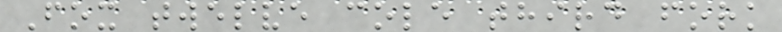Fox twelve cole third fork
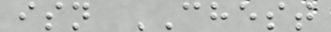isn CHEST
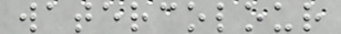watercolour
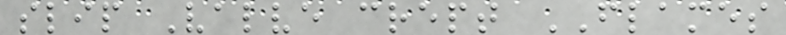slip Valve crept FLAMES
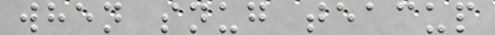when snug teacup
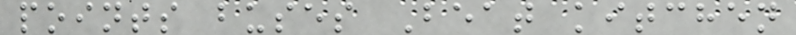points buses Beat kitchen
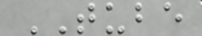TUBE
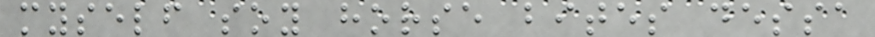myself soy horse bites dessa
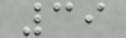39
